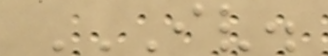IV.
